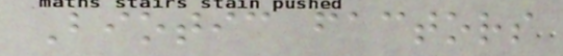Biotic factors
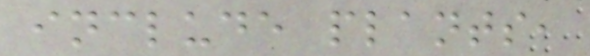include plants,
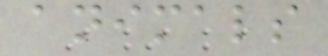animals
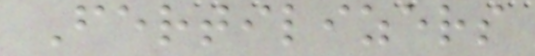Fertilizers
